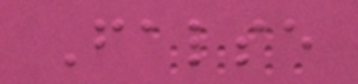False
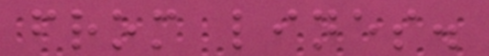from lines.
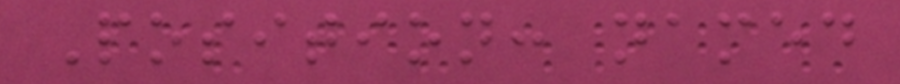Position: named
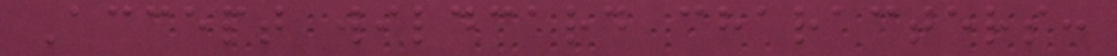Accept wildcard characters:
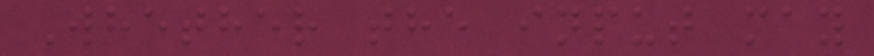Whether the input may
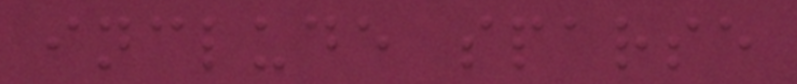include sparse
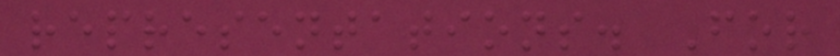representations. For
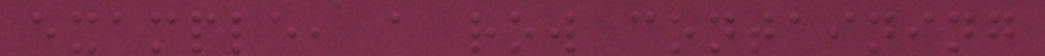example, a row containing
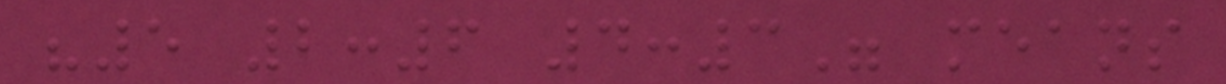"5 2:6 4:3" means
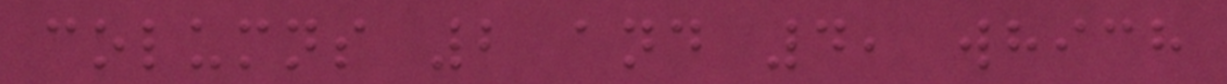columns 2 and 4, which
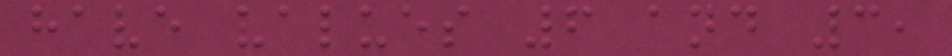have values 6 and 3,
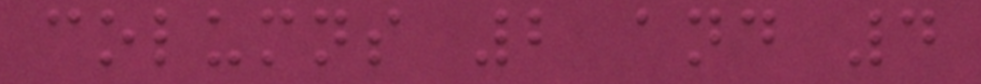columns 2 and 4
